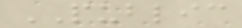PUBLIC
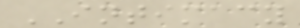INTIMACY
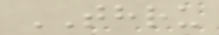THRU
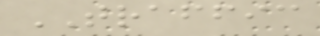TRAFFIC
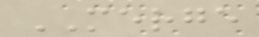MERGE
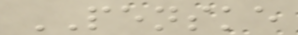PENSKE
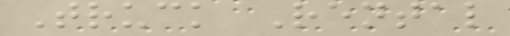Truck Rental
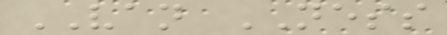VAN NESS
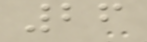26
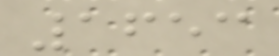1653
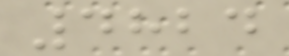4824
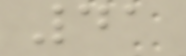41
